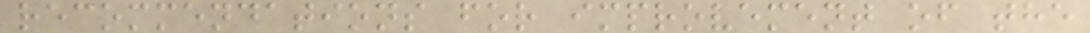recommendations for improvement of the
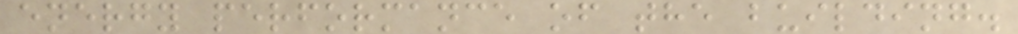energy performance of the building.
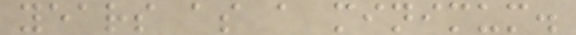years as a minimum.
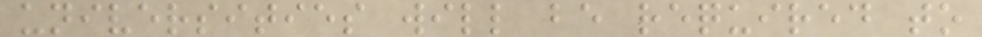universities will be required to
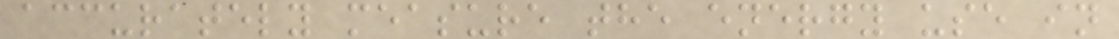accurately measure the energy use in
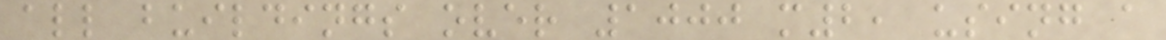all buildings over 1000 m2, using a
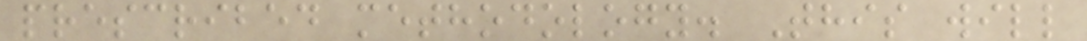prescribed methodology. This will
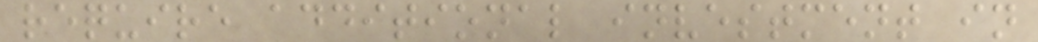require additional investment in
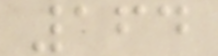164
